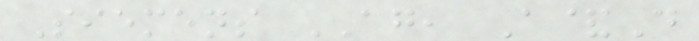Siemens AG, A&D
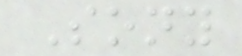Sony
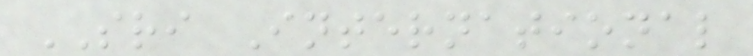SRI International
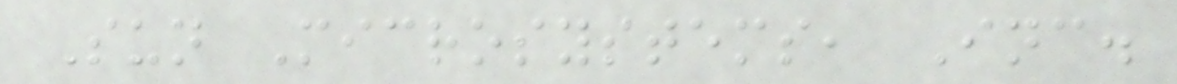Sun Microsystems, Inc.
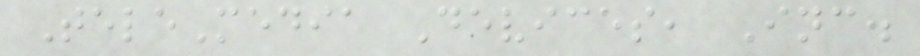TeleMedia Devices, Inc.
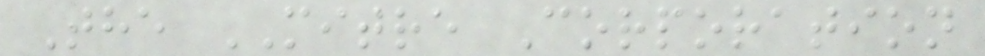The MITRE Corporation
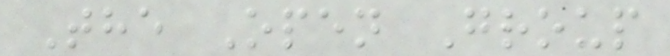The Open Group
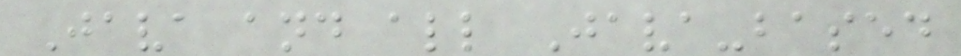Java and all Java-based
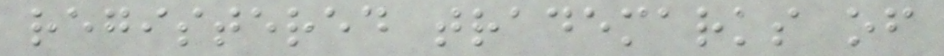registered trademarks of
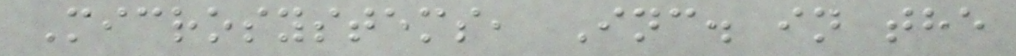Microsystems, Inc. in the
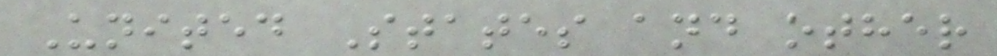United States and other
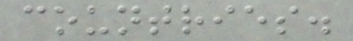countries.
